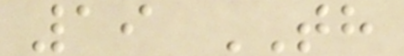19 TH
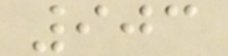903
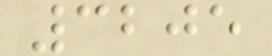3205
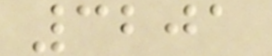3201
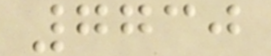7730
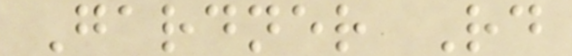Gardner Rd
